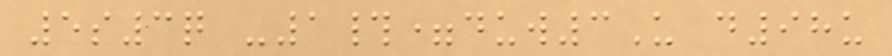5s3q -1#=duw3U d98u
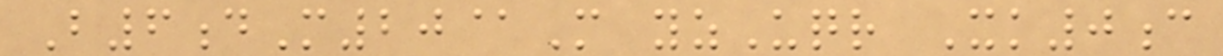B6dM20@M yzUqr Xk0c
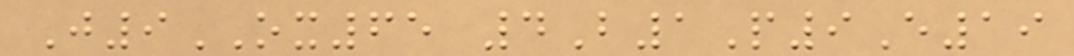J9OX65 4B1P9E19
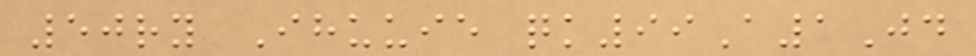50ry Ihuuie qk99A1Jd
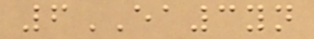6EA3yn
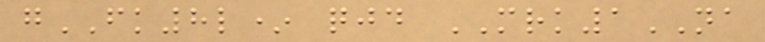gFK8l* qjd MRK1NA
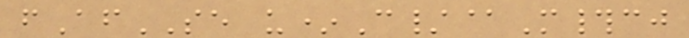fAfSE u*C/@M#cj
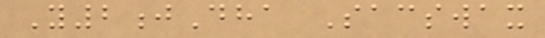Y2jDha Sacswax
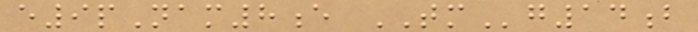e9pNam8e TMg14b
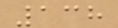138
